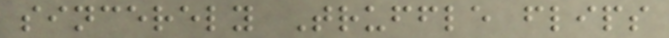sincerely Truffle flips
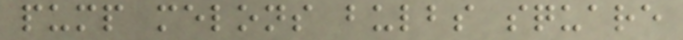pump melons bulbs square
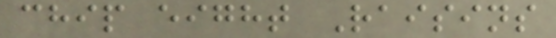chip eight Raisins
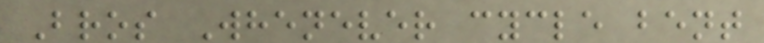Bros Whenever cycle bent
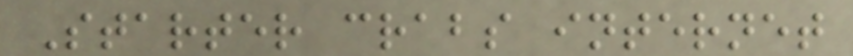Starter crabs internet
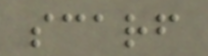scarf
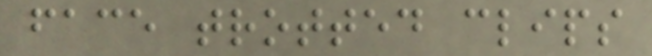face trotted clips
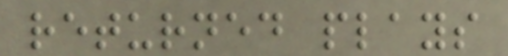returned plays
